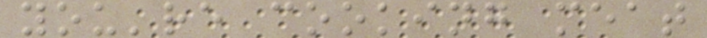you're cooking meat
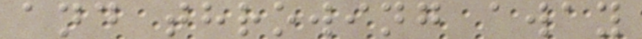and throwing away
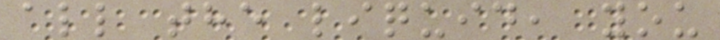all the liquid, you
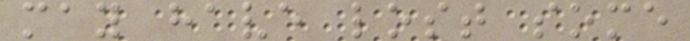may have lost some
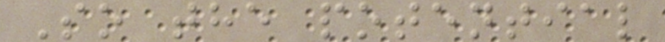So the potential
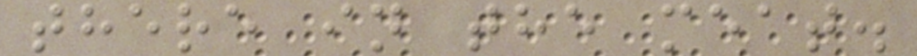there in the meat.
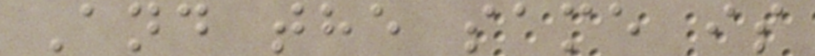And the same is
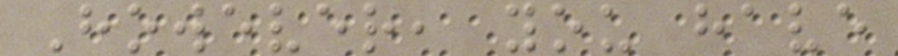However, you have
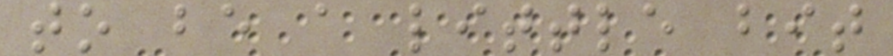to be a little bit
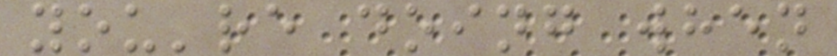you're doing when
